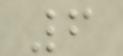6
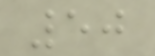50
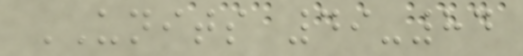UNITS 49-84
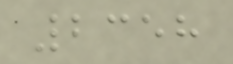2358
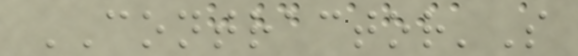CONTRACTOR'S
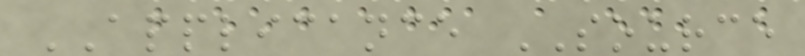APPLICANCE SOURCE
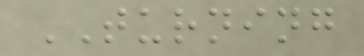TURNING
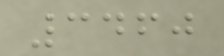3460
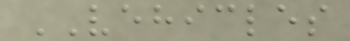VEHICLES
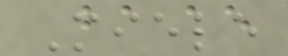Miele
